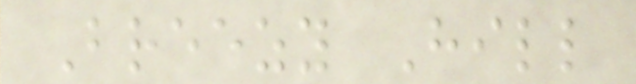Breezy Hill
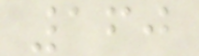160
